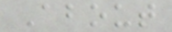About
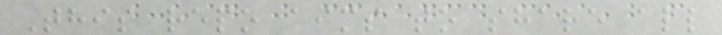This repo aims to share all
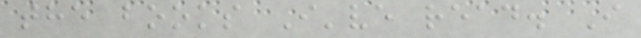the books I've read. I
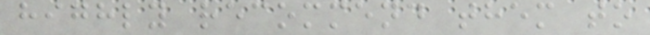highly recommend them to
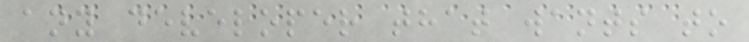any developer that wants to
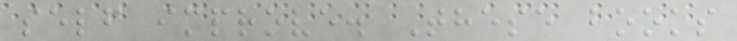self improve. These books
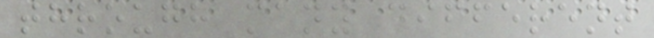through many different
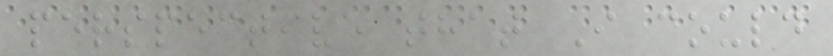perspective that I could
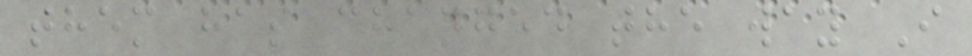them has changed the way I
